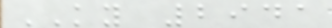KY 2941
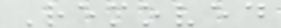Removed
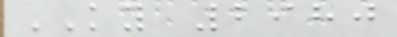KY 2980
